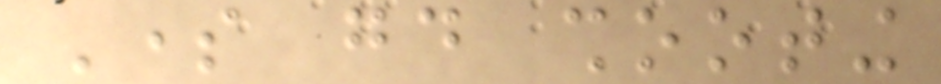Some good shooting
